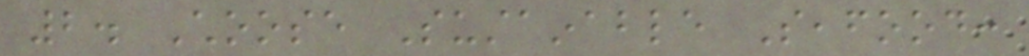2. Choose Sustainable Seafood:
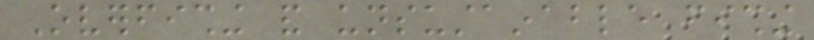Overfishing and unsustainable fishing
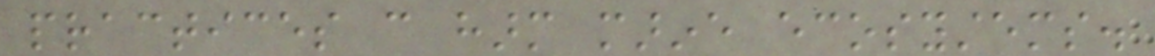practices can harm marine ecosystems.
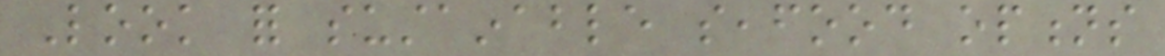Look for sustainable seafood options
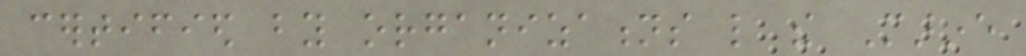certified by organizations like the Marine
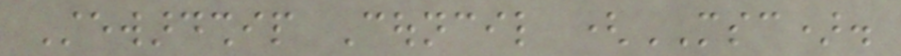Stewardship Council (MSC).
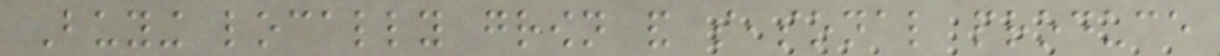Buying locally grown and seasonal produce
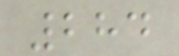284
